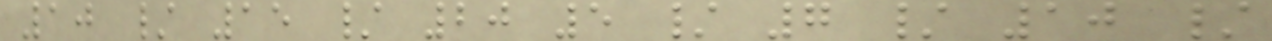10 / 15 / 20 5 / 7 / 10 /
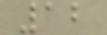12
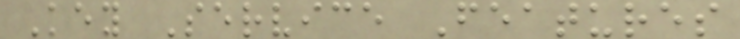Key Service Features
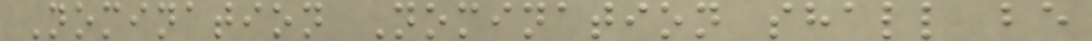Nomination Nomination shall be
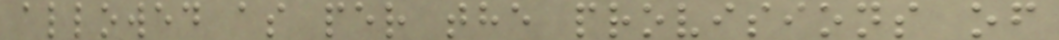allowed as per the provisions of
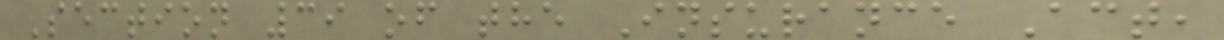Section 39 of the Insurance Act,
